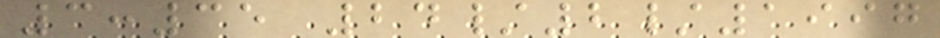3:35 24/2/1997
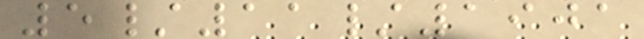5/11/1901
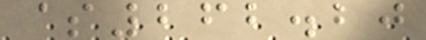$262.20
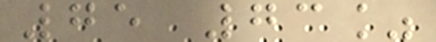75 73%
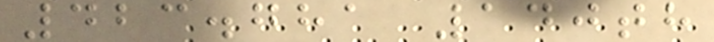423.781 140th
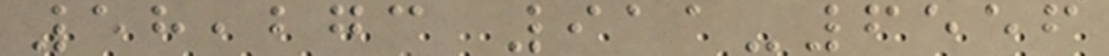58,273 911-6556
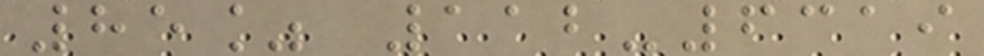85% 112-6319
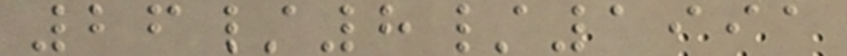26/8/1991
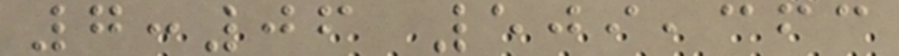7:06 509,363
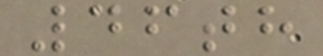46th
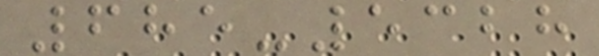685-5328
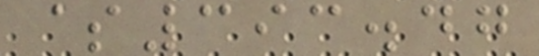$393.47
